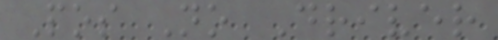Pos No Driver
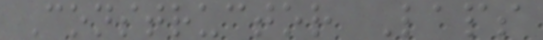Constructor Laps
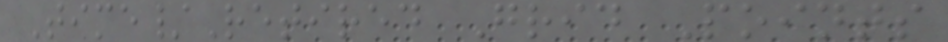Time/Retired Grid Points
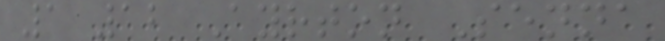1 12 Ayrton Senna
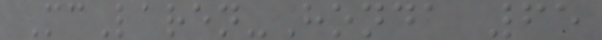McLaren-Honda 65
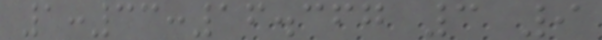1:33:16.367 3 9
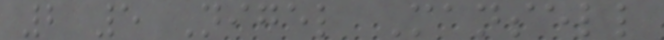2 5 Nigel Mansell
